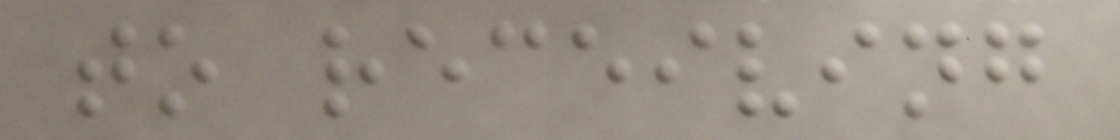to receiving
